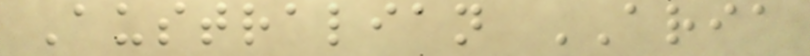Australian ARIA
